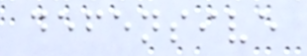defensive
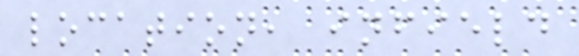location, infield
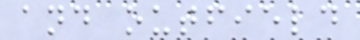and outfield
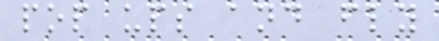pop ups and fly
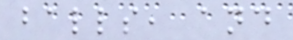balls, and
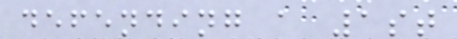defending a 1st
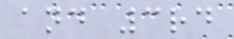and 3rd
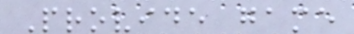Provide game
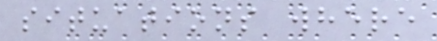situations where
